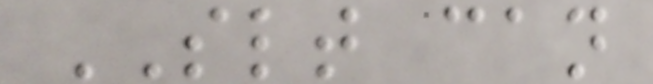SLT can
